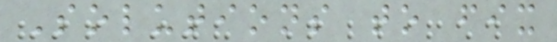Solutions to fix
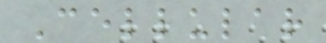Cellular
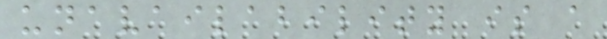unavailability is a
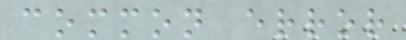common error
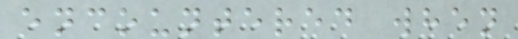encountered when
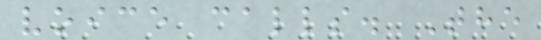voice calls. The
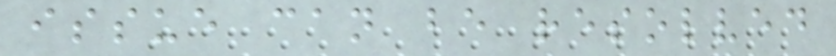issue can be resolved
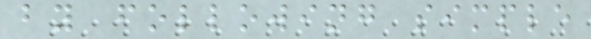by following simple
